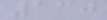130
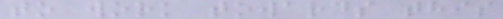to work towards this
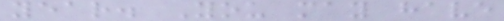year. You may have
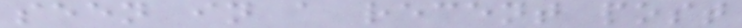seen in a recent post
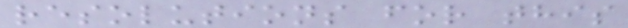resolutions for this
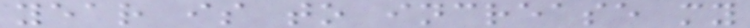year is to increase my
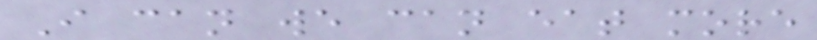I can we can eat more
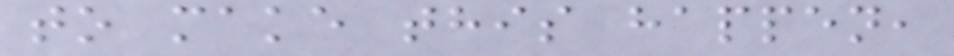to make this happen,
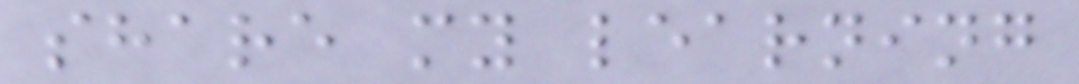share my learning
